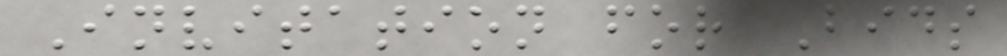Invitation for Bids
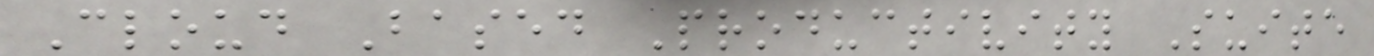Cloud Based Productivity Suite
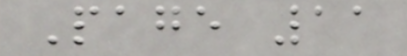Page 11
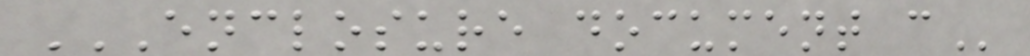ENCLOSURE DOCUMENT C
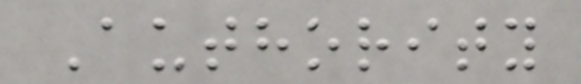Authority
